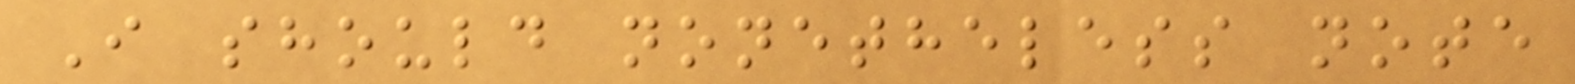I should nonetheless note
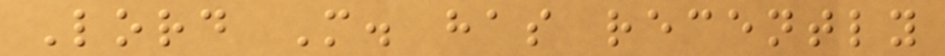Lord M. has recently
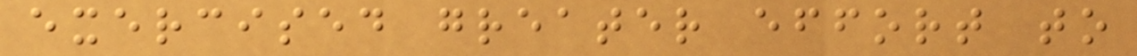exercised greater effort to
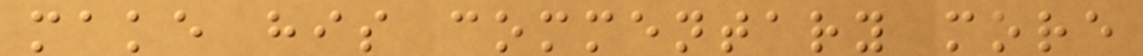make his commentary more
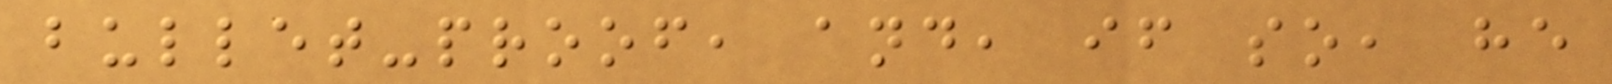bullet-proof, and, if so, he
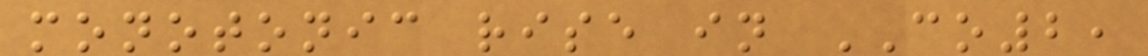monotonic rise in CO2,
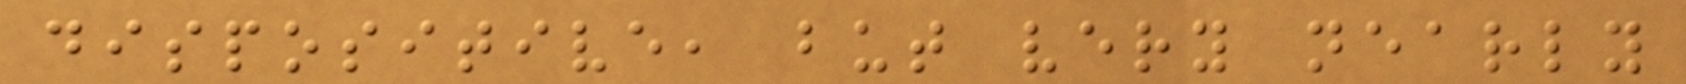dispositive, but very nearly
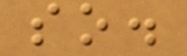so.
